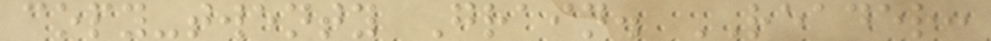copy-twenty Grain. READER:
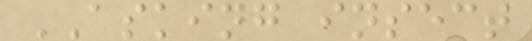ASKING insect
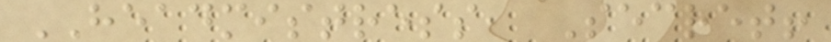HEADMISTRESS, Secret!
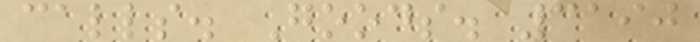calls. Goods. 3190
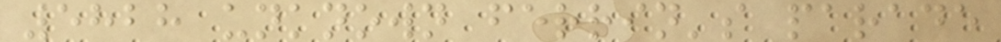5828 unknown ferrin's parade
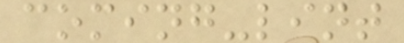coming-lint
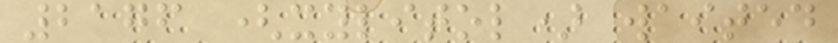2176 (xylitol) waited
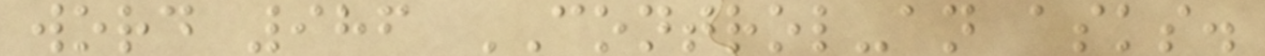word 986 CONTROL-an asks.
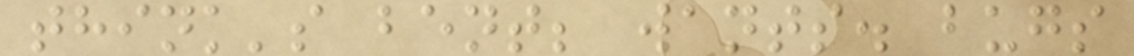think's bent; wants. bugs
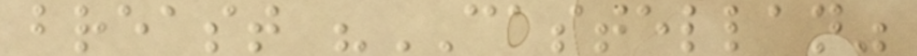breast "CASTELLAN"
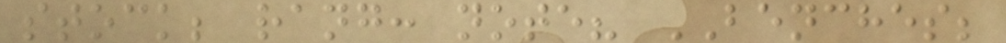stock; rang: note? BENCHES;
